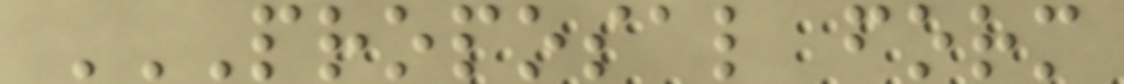PROPOSAL FORM
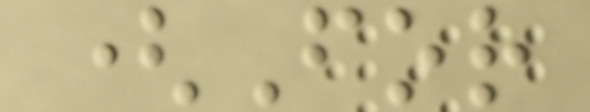(For
